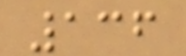136
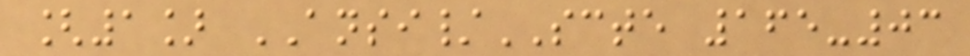[1] ANSI/SCTE 165-03
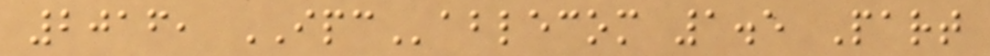2016, IPCablecom 1.5 Part
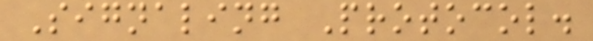Signaling Protocol.
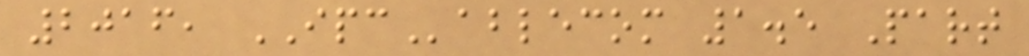2016, IPCablecom 1.5 Part
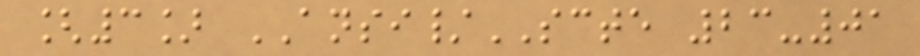[3] ANSI/SCTE 23-01
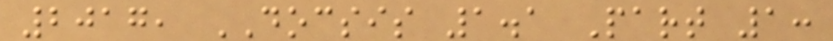2017, DOCSIS 1.1 Part 1:
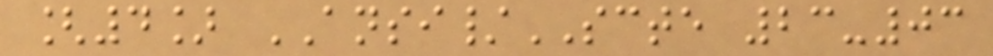[4] ANSI/SCTE 23-03
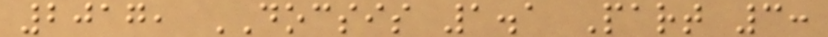2017, DOCSIS 1.1 Part 3:
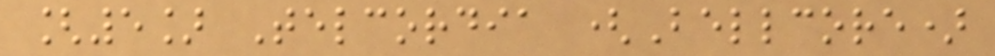[5] Telcordia (Bellcore)
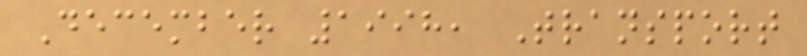December 1998, Transport
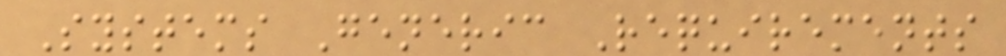Systems Generic Requirements
